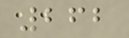262
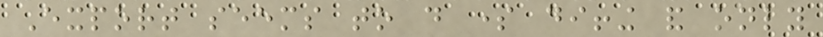Export seems to do some diffing and only
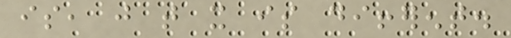is, just that it is different.
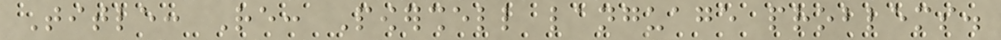Title: Re: Powershell language problems.
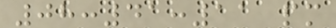08:41:11 pm
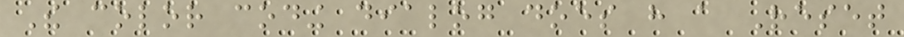The color coding dialog does have a Reset
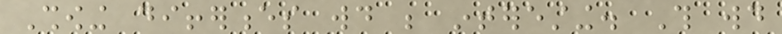Showing differences would be interesting. This would
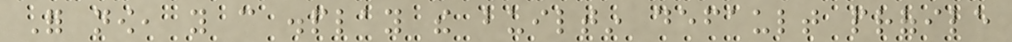For now, you can display the builtin default profile
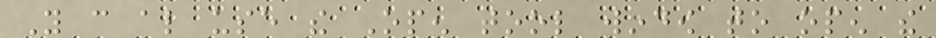You can also use the Open tool window to open the
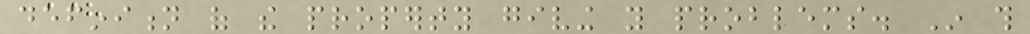definition of the property giving you problems. In this
